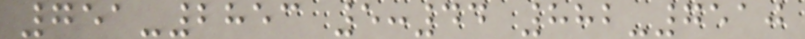751-2853 5:44 882-7510
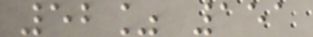52% 151
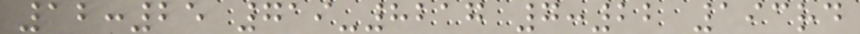12:25 719-8217 7:22 193rd
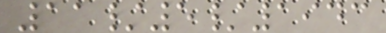11/5/1943
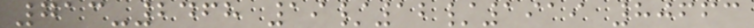713-2468 19/12/1919 80663
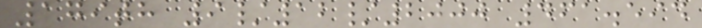179th 9/12/2000 461.594
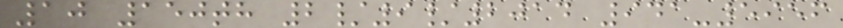10 150th 2/9/2014 941-5956
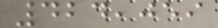424,059
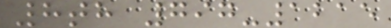8th 797-1215
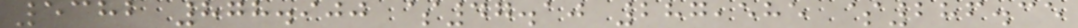5382 878.900 $47.10 287,585 $286.35
